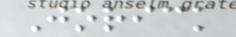Jorick
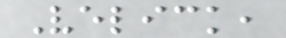Velick,
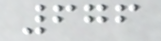676
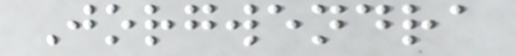Jorgwendra
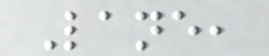Lane,
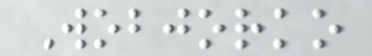Wobjorko
